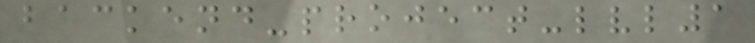backend-project-lvl1
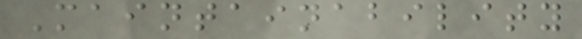Maintainability
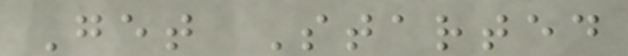Get Started
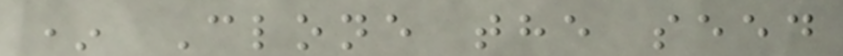* Clone the seed
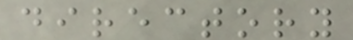directory
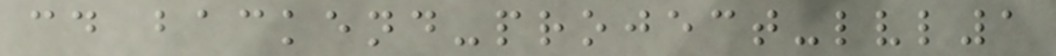cd backend-project-lvl1
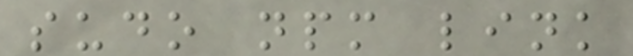sudo npm link
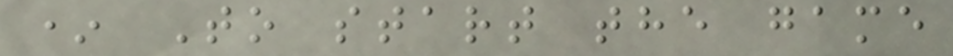* To start the game
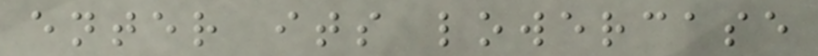enter its lowercase
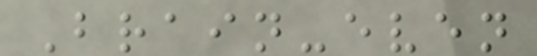Brain-even
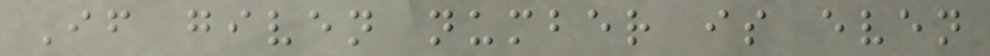If given number is even
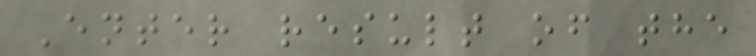Enter result of the
